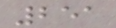251
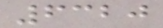6320
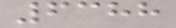6388
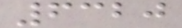6320
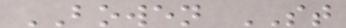BOWEN ST
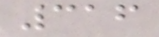316
